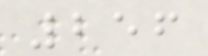256
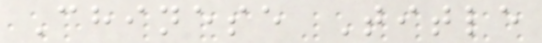Chinese Title
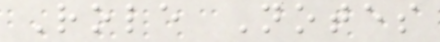Role Notes
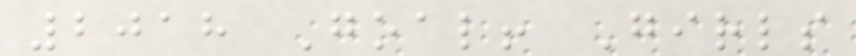2018 Goal! Girls
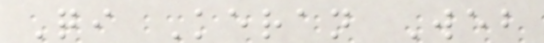Qi Keran Web
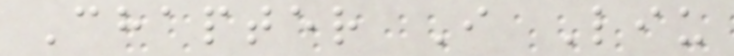Chapter I Liu
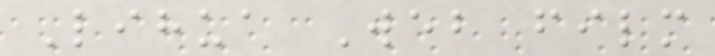Lihua Web film
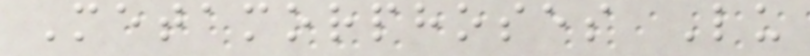Metamorphoses Lu
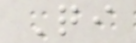Qi
